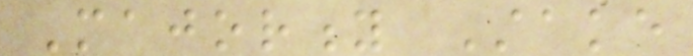Majority Stake
